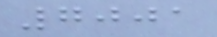7001
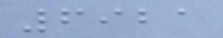6921
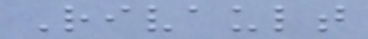Rivault
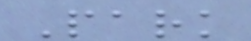Park
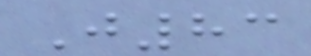J83
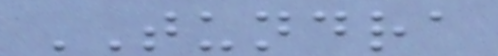TUNDRA
